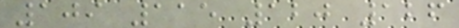109 115 120 126
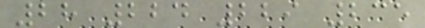28 224 229 235
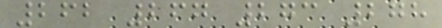262 267 273 278
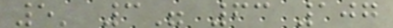5' 3" 63 107
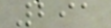291
